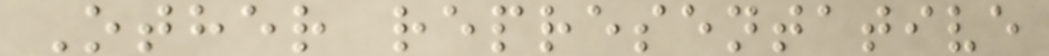Other representative
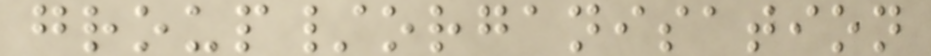group/organisation
